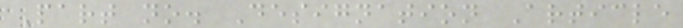Part no. Designation Article
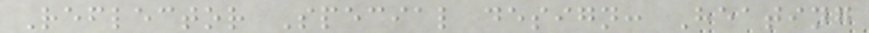Reflector Special design: Heating
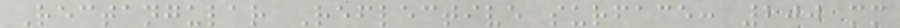Rectangular Reflective surface: 200 mm
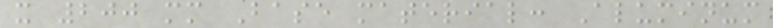x 200 mm Base material: Aluminum
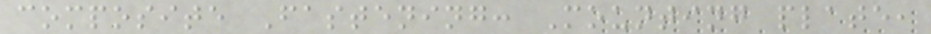composite Fastening: Mounting plate,
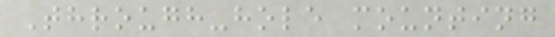Through-hole mounting
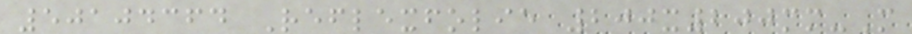50104364 Reflexfolie 200x200mm-M
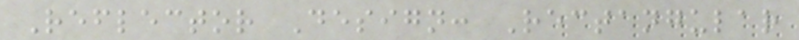Reflector Design: Rectangular
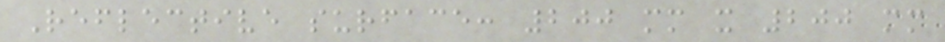Reflective surface: 200 mm x 200 mm
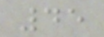45
